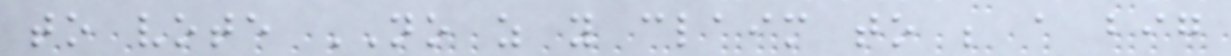to vote NO as you claim to be a big
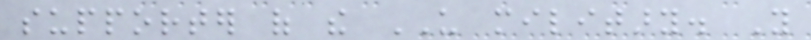supporter of the US military. You
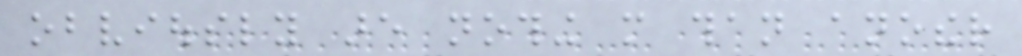obviously are nothing more than another
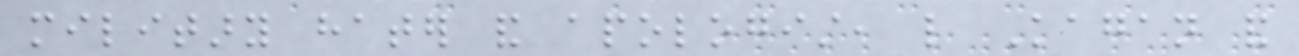military hater and apologist, like Kagan and
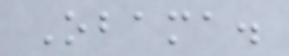Obama.
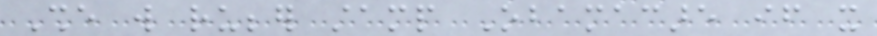She will rubber stamp Obamacare if it
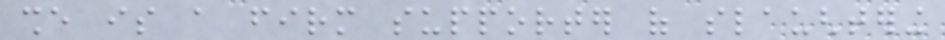she is a firm supporter of slaughtering
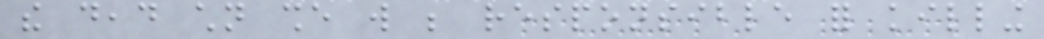the dead children she will be responsible for killing
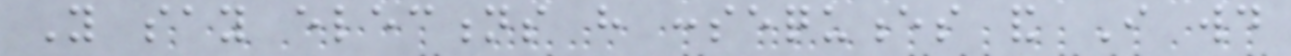You say elections have consequences and I would
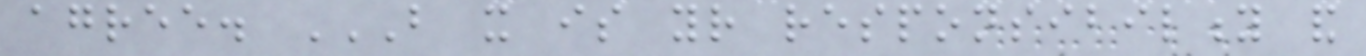agree. BUT IT IS YOUR RESPONSIBILITY AND
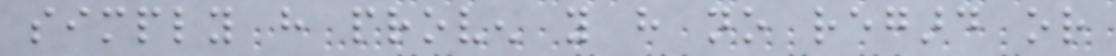simply have proven you have no regard or
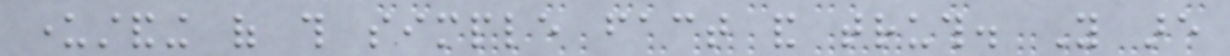understanding of this simple fact and truth. You are
